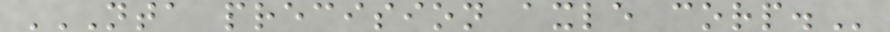NTA PRECISION AXLE CORP.
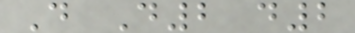D D2 d2
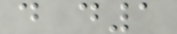d d1
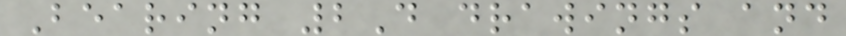Bearing 2D drawings and
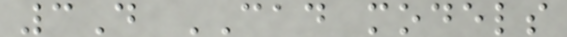3D CAD models
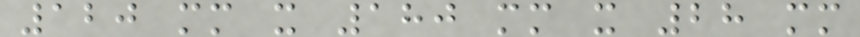120 mm x 180 mm x 28 mm
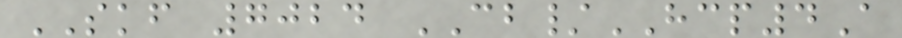SKF 7024 CB/HCP4A
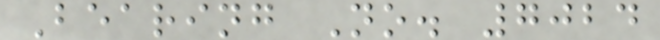Bearing No. 7024
